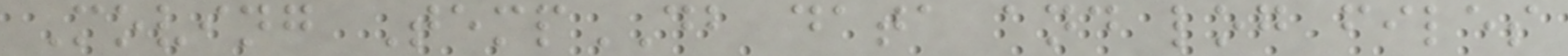Moving TempDB data and log files
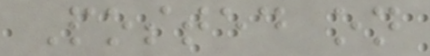Posted on
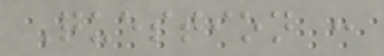Question :
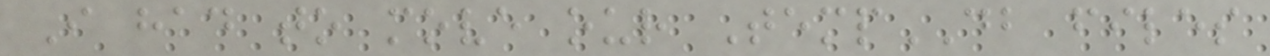I had to move our TempDB files
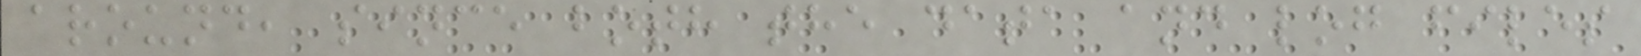around, since both the data and log files
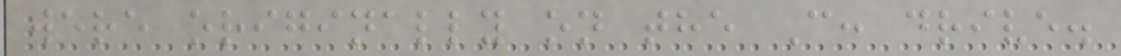were originally on the C: drive.
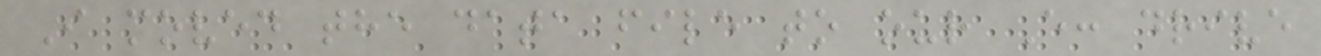I moved the data file to our E: drive
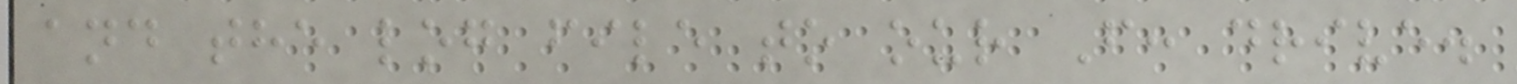and the log file to our F: drive.
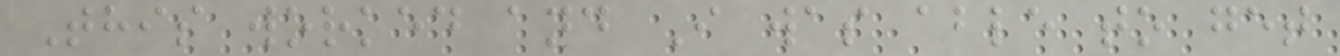This worked and I was able to get
